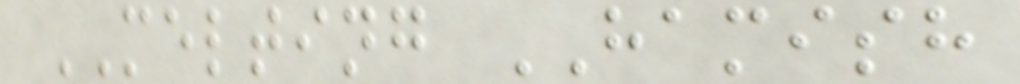MELTING HAMISH
